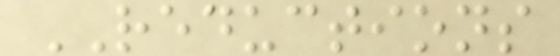REDUCTIONS
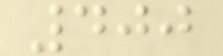400
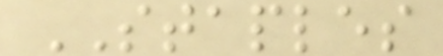STAPLES
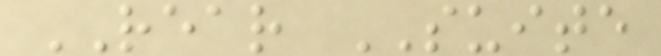REAR SUITE
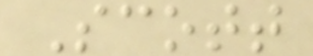Scott
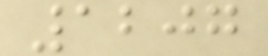1207
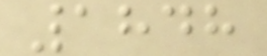1848
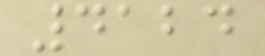4124
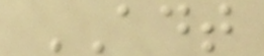ADT
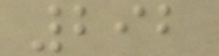292
